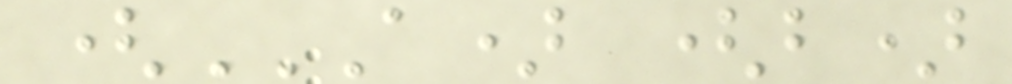(A) (B)
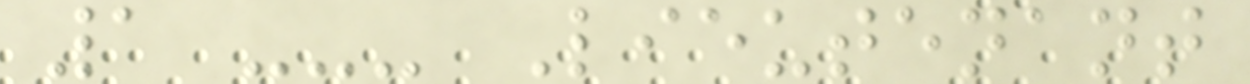1 --- Lieutenant
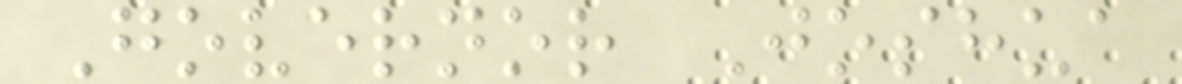Governor Joshua
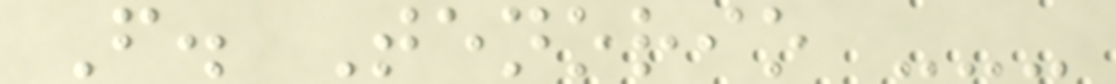F. Tenorio ---
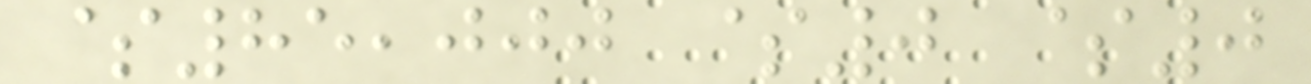$85,000 $0 $0
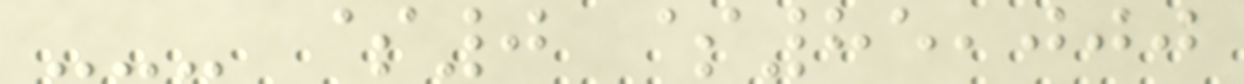--- $0 $85,000
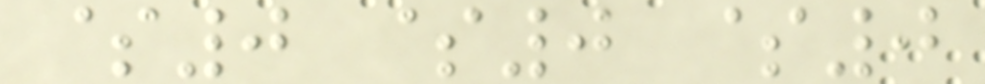$0 $0 $0
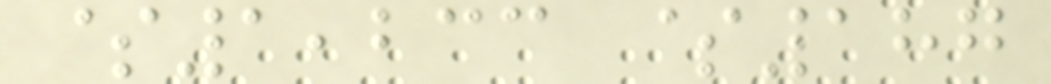$1,233 $187
